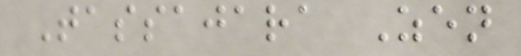Tassajara Zen
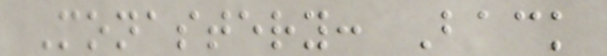Monastery: Back
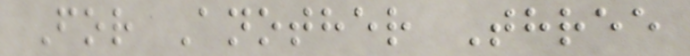For Another Three
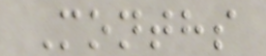Months
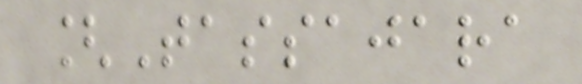[Tassajara
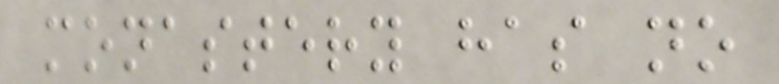monastery has no
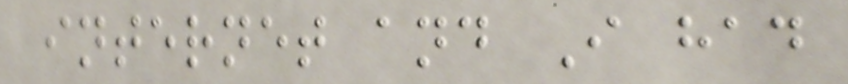internet and I had
